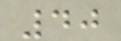40
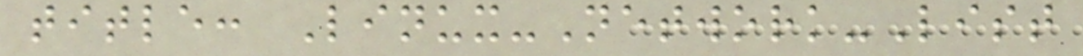title: Linux-Network-List
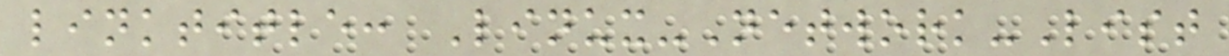linktitle: Linux-Network-List
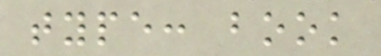type: book
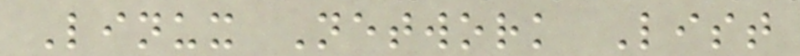Linux Network List
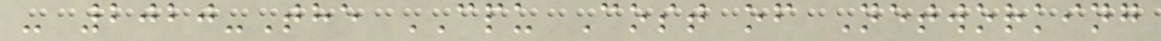- 2020-The CPU Cost of Networking
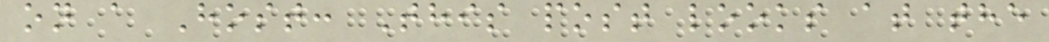on a Host: This post looks at the
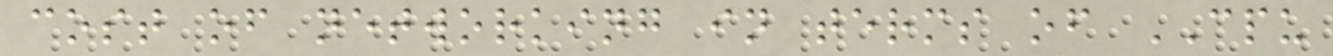cost of networking in terms of CPU
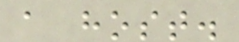a host.
